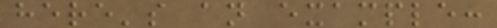here's an example:
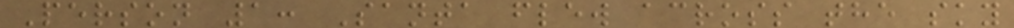Person 1: Santa flew across the sky
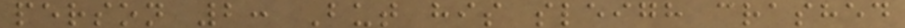person 2: But his sleigh crashed
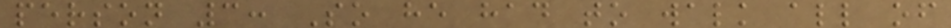person 3: So he had to walk all of
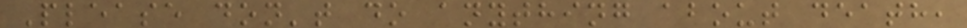Please don't do anything about death,
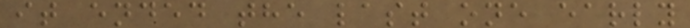it ended the last one early
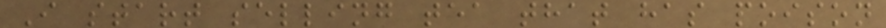I start selling tea that has poison
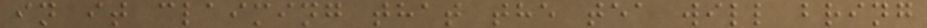in it claiming that the tea will bring
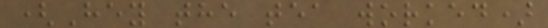(Hey the tea worked)
